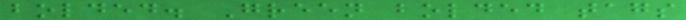bolded. Green bolded tags
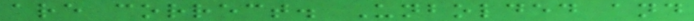are correct. Unbolded and
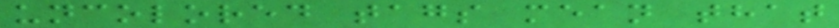uncolored tags mean that
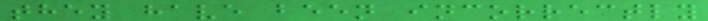they have been incorrectly
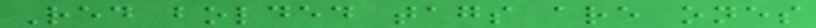Red bolded tags are ones
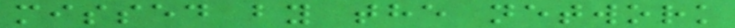missed by the network
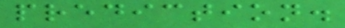prediction.
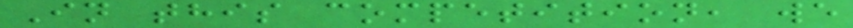In this competition, we
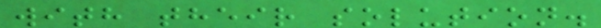with their solution.
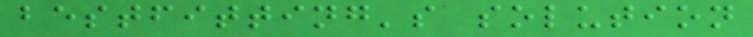bestfitting's solution
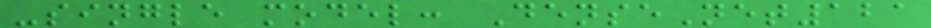-single model: DenseNet121
